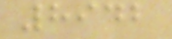8942
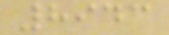8943
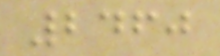2460
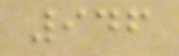946
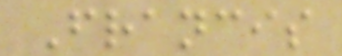Francis
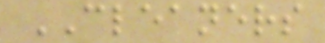CLEANERS
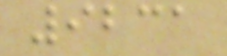9231
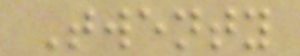Twenty
